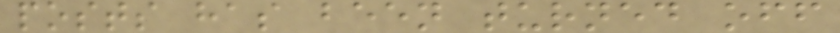posts has been turned off
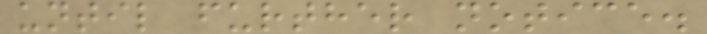until further notice.
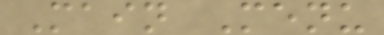Main Menu
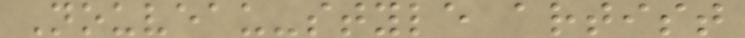Nouveau-style artist
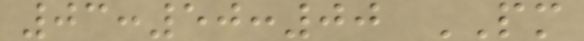03:50:00 PM
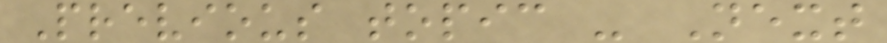Previous topic - Next
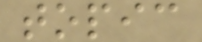topic
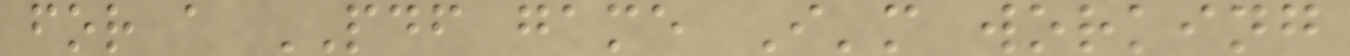for a PDF game I'm working
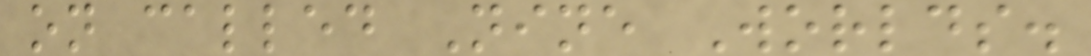on called Nine Worlds.
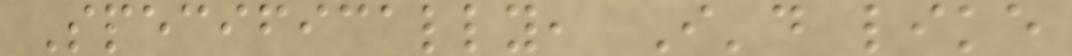Specifically, I'd like
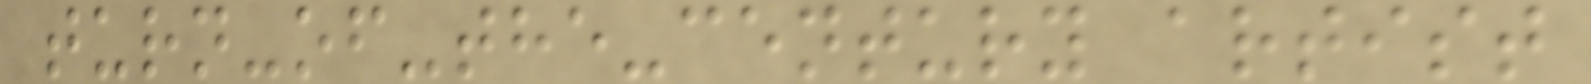turn-of-the-century artist
